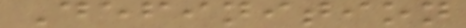Definition
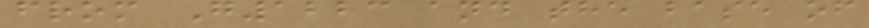from G1223 and the base of
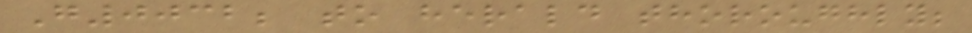G0032; to herald thoroughly;
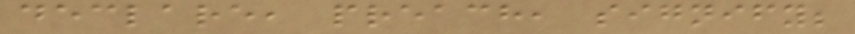declare, preach, signify;
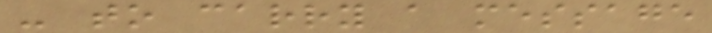- to carry a message
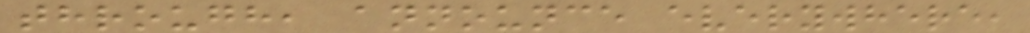through, announce everywhere,
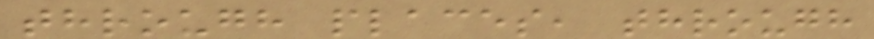through places, through
